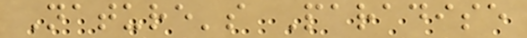Nature's Paradise
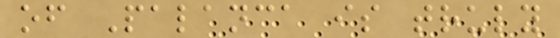of Palanca is truly
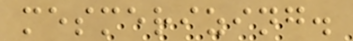mesmerizing.
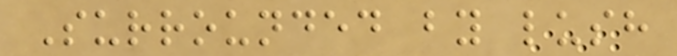Surrounded by lush
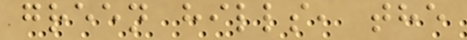green hills, the
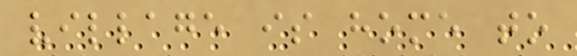village is home to
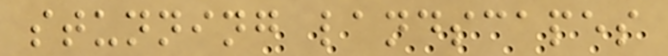stunning landscapes
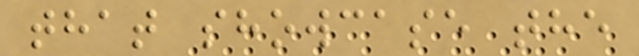that showcase the
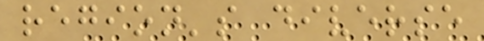region's diverse
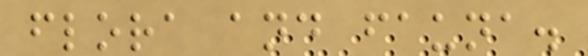flora and fauna.
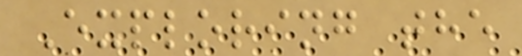Exploring the
